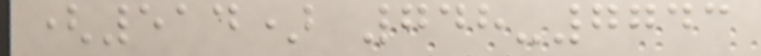(514) 748-7743
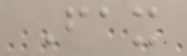Fax
